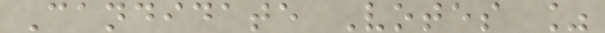Candidate Votes %
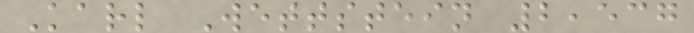Karl Wettstein 2,537
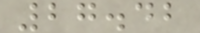27.42
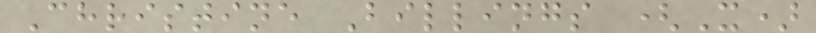Christine Billings (X)
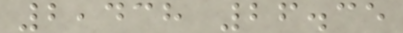2,438 26.35
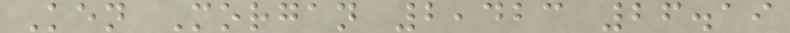Ken Morgan 2,423 26.19
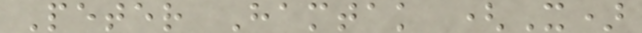Peter Hamtak (X)
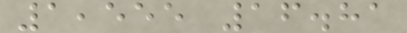1,555 16.81
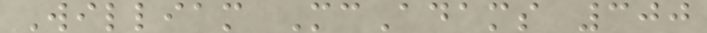William McAdams 300
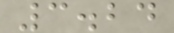3.24
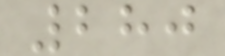280
